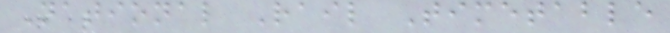National Rail Timetable
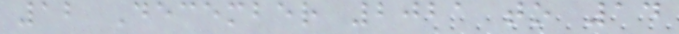12 December 2021 to 14
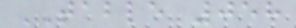TABLE 058
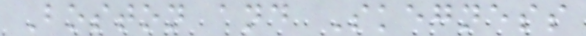Boston and Skegness
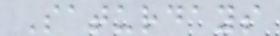Saturdays
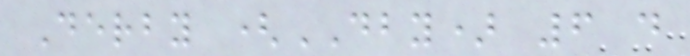Derby (DBY) 6 d
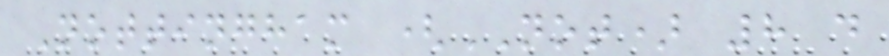Nottingham (NOT) 8 d
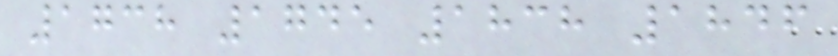1738 1745 1838 1846
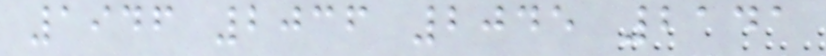1946 2036 2045 2141
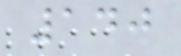140
